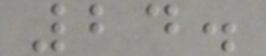24.
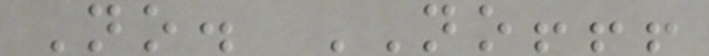No. NO!!!
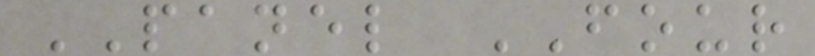PANEL FOUR
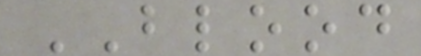BLOOD
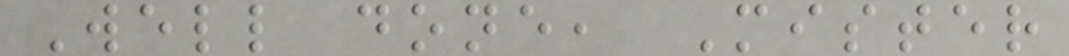Well done, Mister
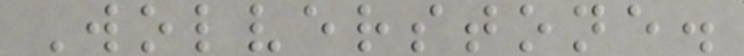Wolverstone.
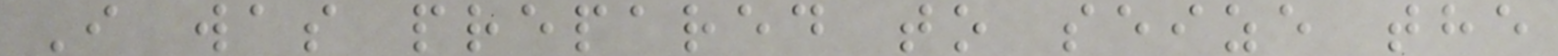I was prepared to seize the
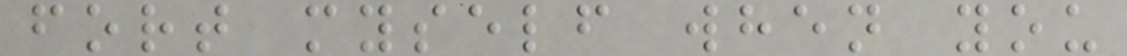fort myself when you
